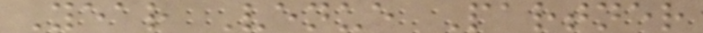Year Venue Partner
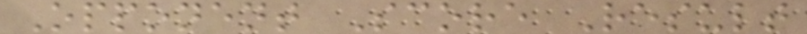Opponent Score Result
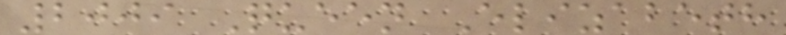2009 Queen Elizabeth
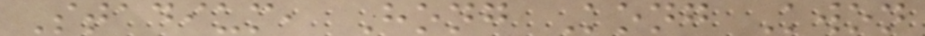Stadium, Hong Kong Kwon
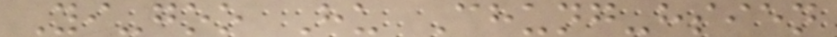Yi-goo Hu Chung-hsien
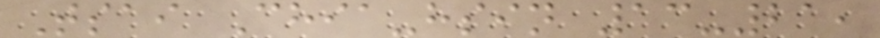Tsai Chia-hsin 13-21,
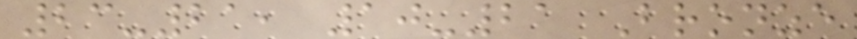23-21, 10-21 Bronze
